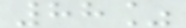88%
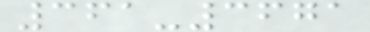361-3671
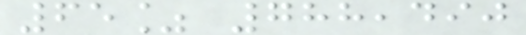65% 788,490
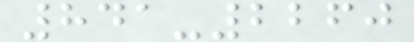841-2260
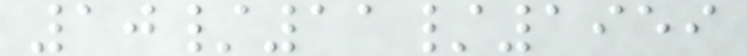10/11/1959
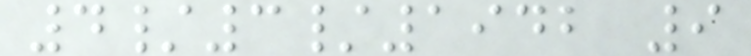4/3/1942 9
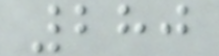280
